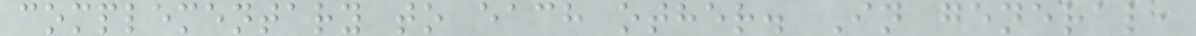complementary to each other. In general,
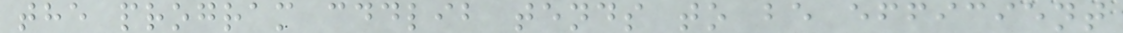the program cddlib tends to be efficient
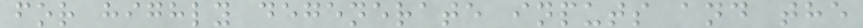for highly degenerate inputs and the
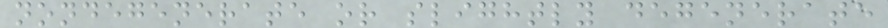nondegenerate or slightly degenerate
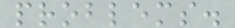problems.
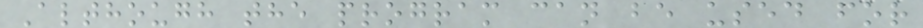Although the program can be used for
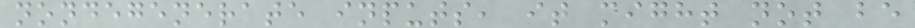nondegenerate inputs, it might not be
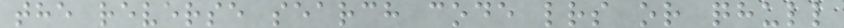the reverse search code lrs or qhull
